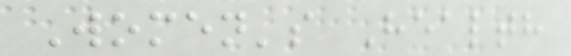Women's Health
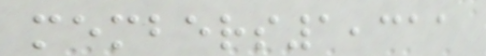members1,311
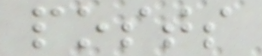posts
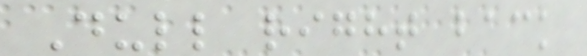Dull right back
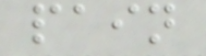pain
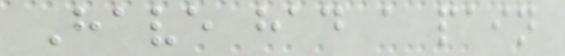Have had a pain
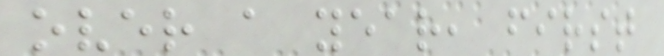over a year, first
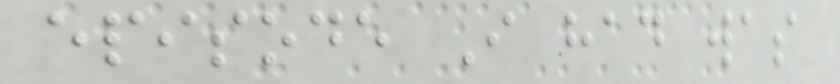episode I had was
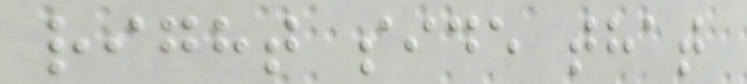right side that
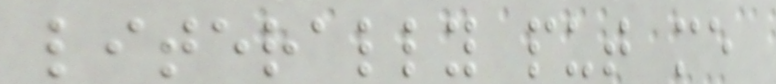literally put me
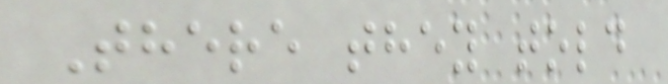There they told
